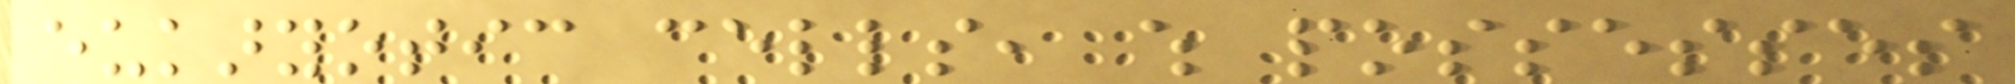eukaryotic cells, which possesses
